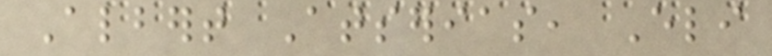Albert Atserias, Eli
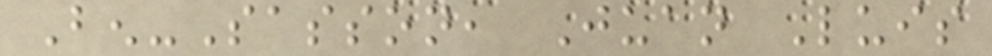Ben-Sasson, Juan Luis
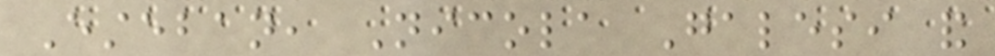Esteban, Nicola Galesi and
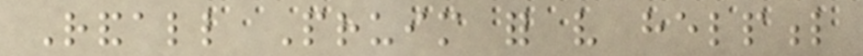Randall Pruim for very helpful
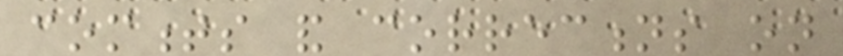comments and corrections on
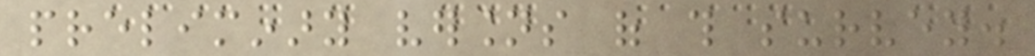preliminary versions of this survey.
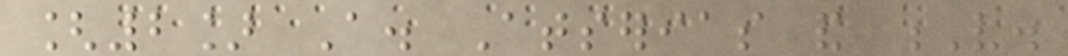[2] A. Atserias and V.
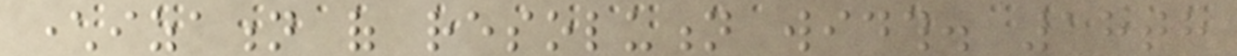characterization of resolution width. 18th
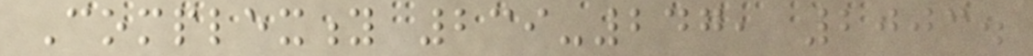Complexity 239-247, 2003.
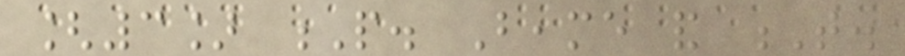[3] P. Beame and T.
